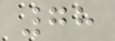78
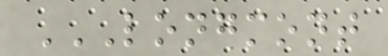LONGMONT
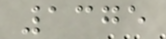1375
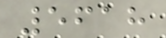5618
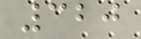320
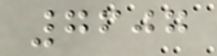7607
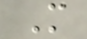M
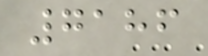7186
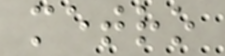metro
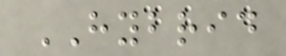HYBRID
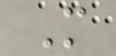M
